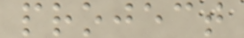project
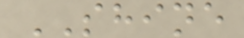SHINE
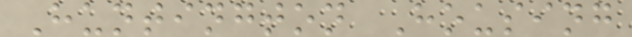Huntington Housing
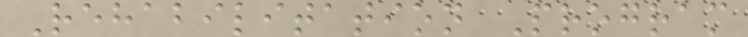Rehabilitation Program
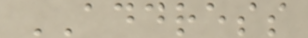ADDRESS
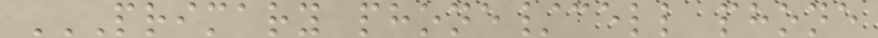PRIMARY PHONE/CELL PHONE
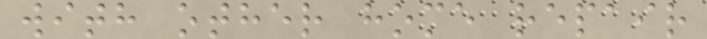with other home repair
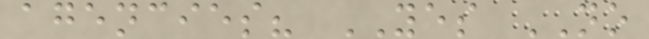agencies? YES NO
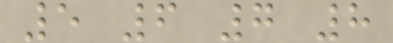5 6 7 8
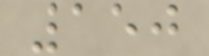150
